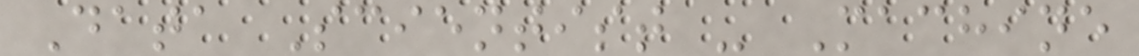Data Scientist - Machine
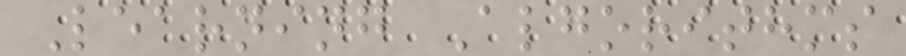Learning Algorithms
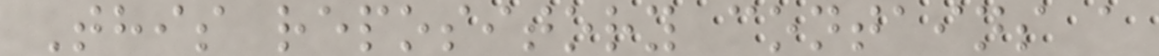This repository contains a
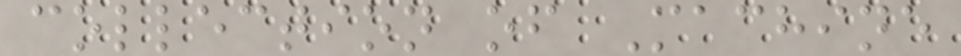collection of Machine
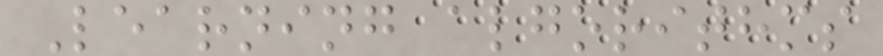Learning algorithms
